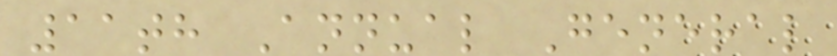11th Annual General
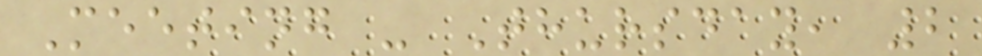Meeting - Thursday, 2
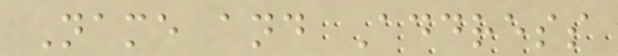Name and Address
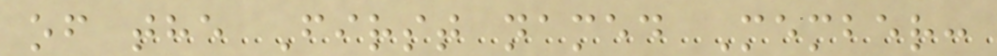of the First named Member:
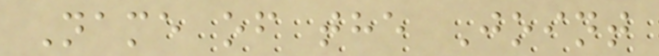Name of the Joint
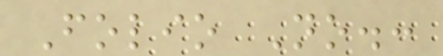Folio No.:
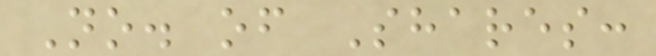No. of Shares:
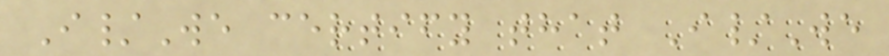I/We certify that I/We
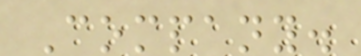Company.
